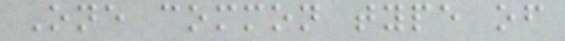One common type of
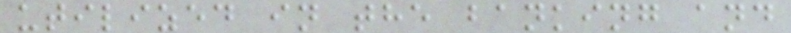utilized in the banking and
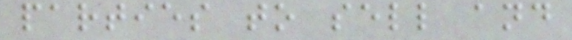parties to sell and
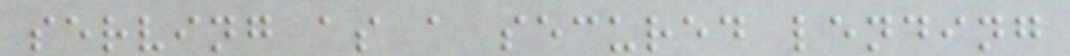serving as a secured lending
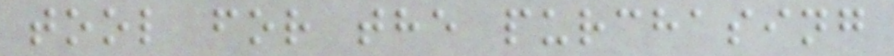tool for the purchasing
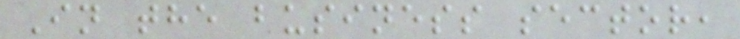In the business sector,
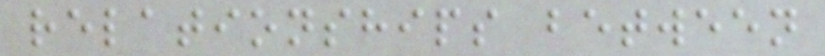relationships between
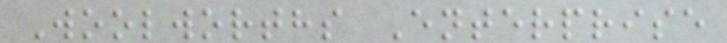Woolworths Enterprise
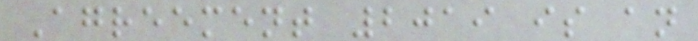Agreement 2019 is an
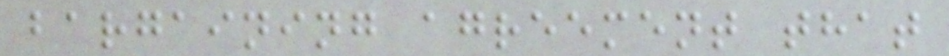bargaining agreement that
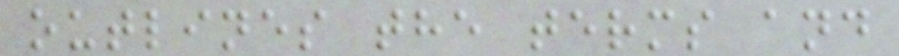outlines the terms and
